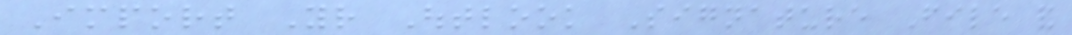Import Your Outlook Signature File and
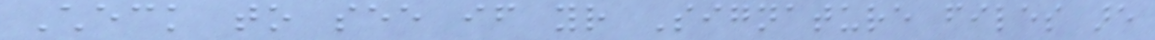Check to see if your Signature files are
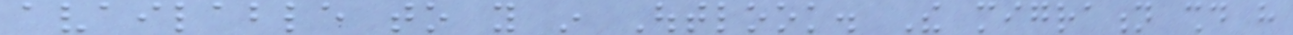available to you in Outlook. The migration should have
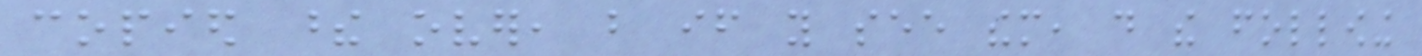copied these over, but if you see them, do the following
